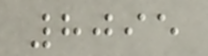8095
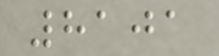8101
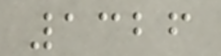1326
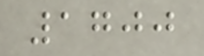1700
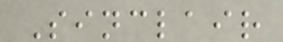Sinclair
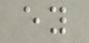ey
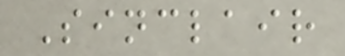Sinclair
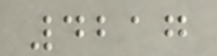4217
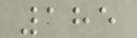185
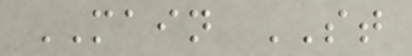MAIN ST
